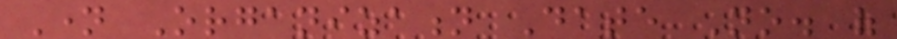Name Organization Date No. of
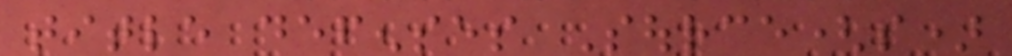title defenses Source(s)
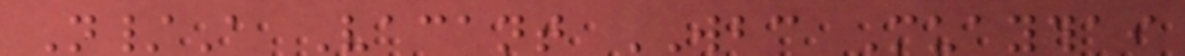N/A Vacant WBC Muaythai
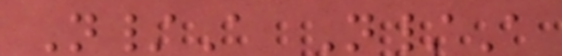N/A N/A
